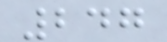247
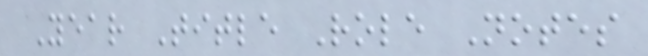Year Title Role Notes
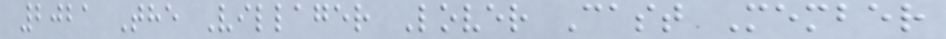2021 The Villager Lover Cast Member
